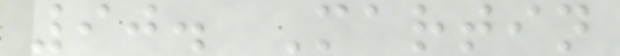90. Martin
